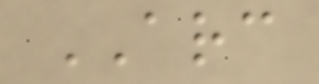ARC
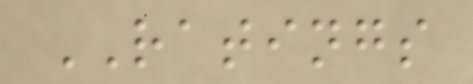RATINGS
